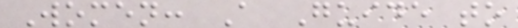Women: A Guide to
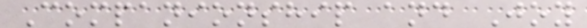Companionship and Joy
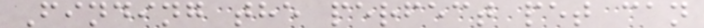Finding the perfect pet can
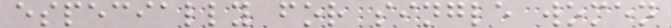especially for single women
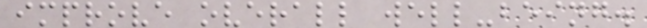improve overall well-being.
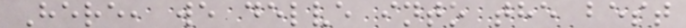Here, we delve into the best
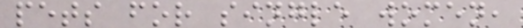pets for single women,
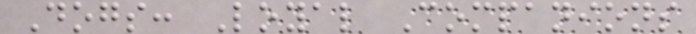Dogs: Loyal Companions
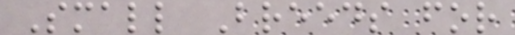Small Breeds for
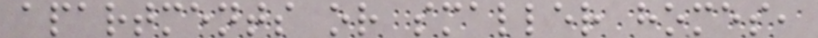apartments or smaller homes,
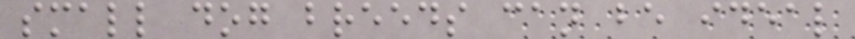small dog breeds can be ideal
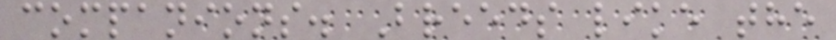companions. Breeds like the
